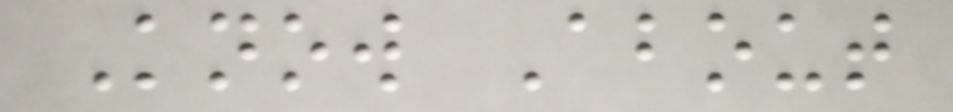Know About
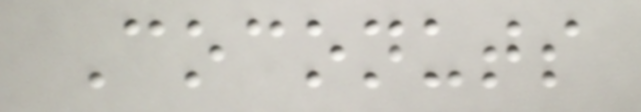Coconuts
